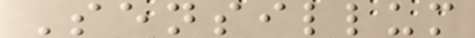Sensillum
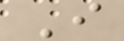I
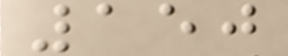150
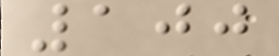100
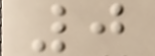0
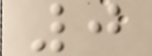0
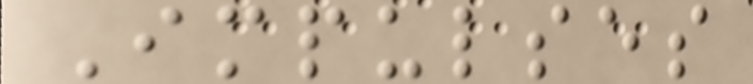Impulses
